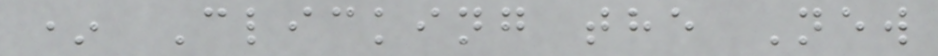* Clicking the New
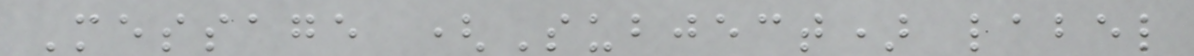Message (Subject) label
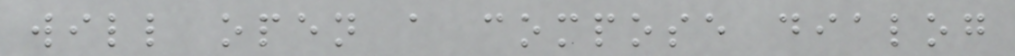will open a compose dialog
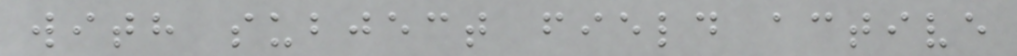with subject field active
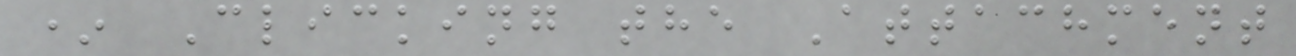* Clicking the Attachment
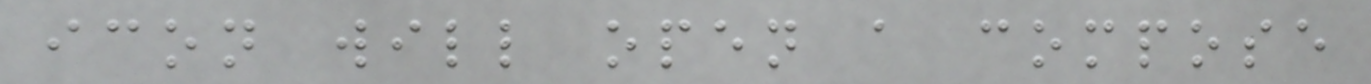icon will open a compose
